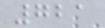721
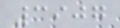3907
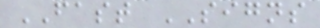FAST SIGNS
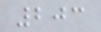203
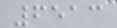6513
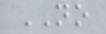NO
